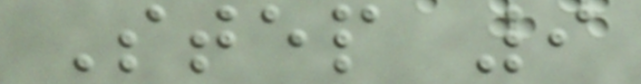Step 9
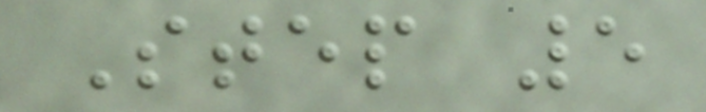Step 5
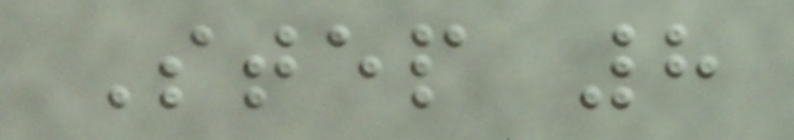Step 8
